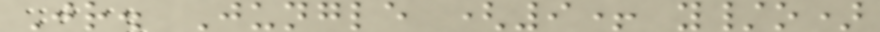Jr. Jungle (9+ y/o)
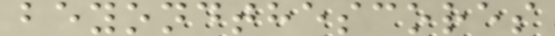beyondthescores
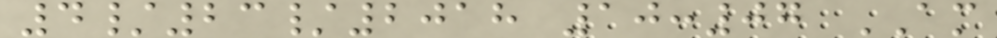4/23/2018 10:07 AM
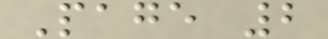Page 2
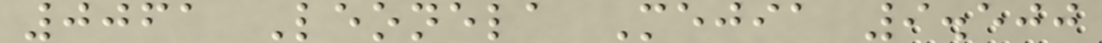0061 Leonela Mejia 9.500
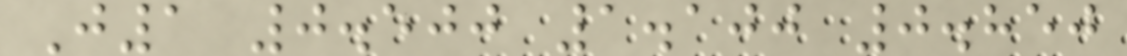J1 0.500 1.100 0.850
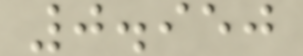0.950
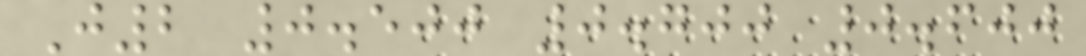J2 0.500 0.700 0.600
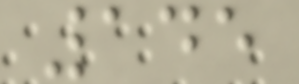145
